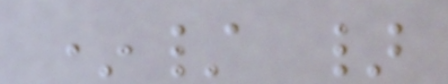*/ }
